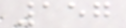157
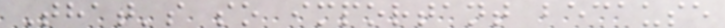That's so important because
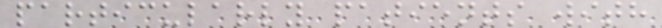particularly patients with
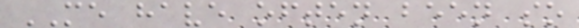ME have often been so
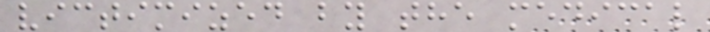victimized by the medical
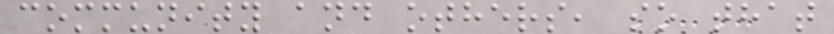community and others, so that
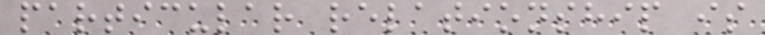particular relationship is
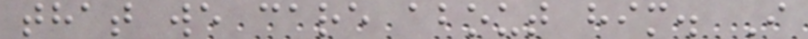that we care about him. I
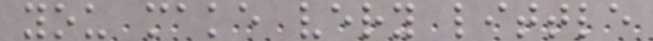you make very little
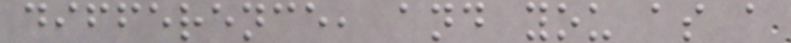difference, and you as a
